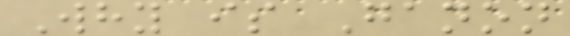Why is Ganon
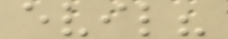evil?
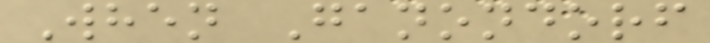When Ganondorf
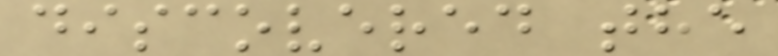discovered the
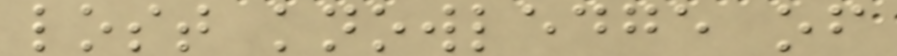lost knowledge of
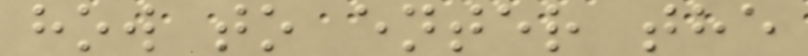how to enter the
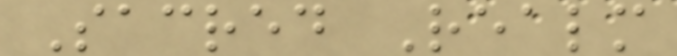Sacred Realm
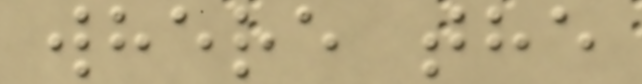where the
